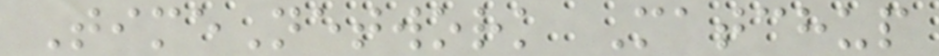TimeNetwork Matchup
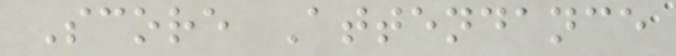Score Attendance
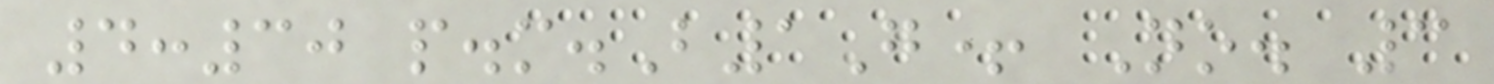4:30 p.m.B1G+ No. 3
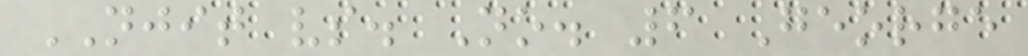NJIT vs. No. 6 George
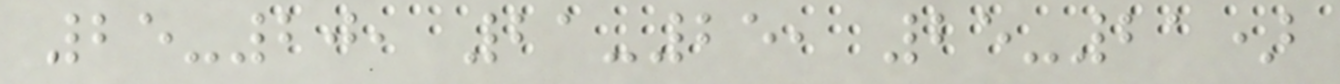25-20, 21-25, 25-21)
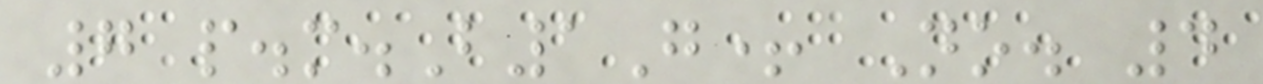7 p.m.B1G+ No. 4
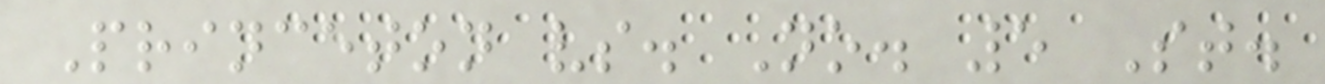Princeton vs. No. 5 St.
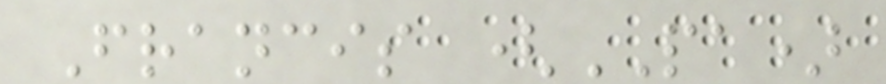Francis (PA)
